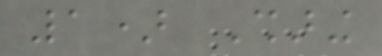1) Sharing
